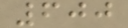600
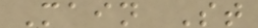Main St
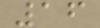16
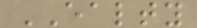EALTY
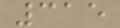315
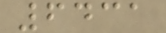6431
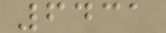6431
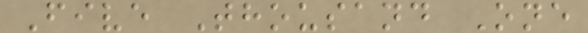Five Thousand One
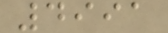4991
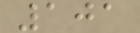101
